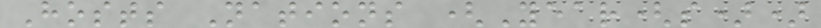Hosts Nations (Year(s))
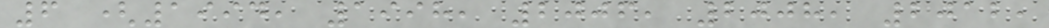6 (1994, 1998, 2006, 2008, 2012,
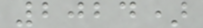2024)
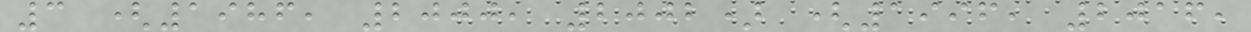3 (1986, 2000, 2002) (1996, 2016,
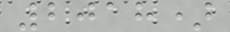2018)
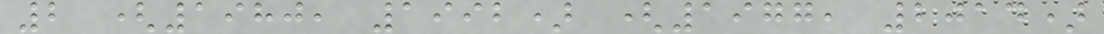2 (1980, 1992) (1977, 2014)
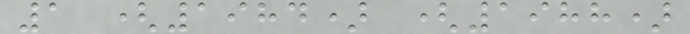1 (1984) (1988)
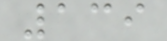139
